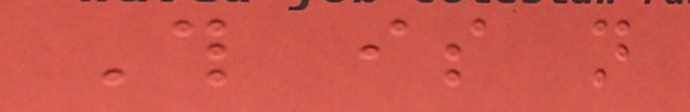This is not
